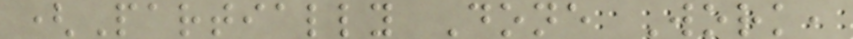(Partially Done Work,
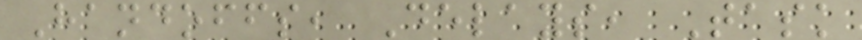Handoffs, Delays, Task
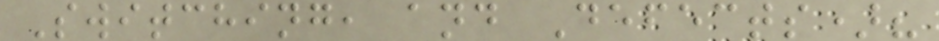Switching, and Defects)?
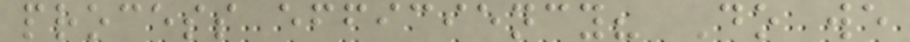process efficiency? Do we
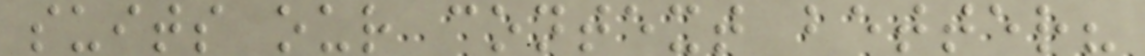suits our context better?
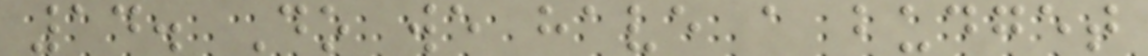14. Do we have a budget
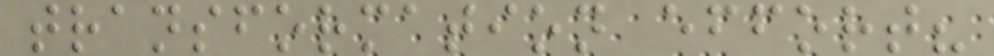transformation effort?
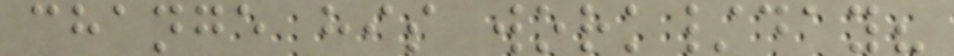change his work/day?
